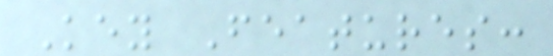Key Features:
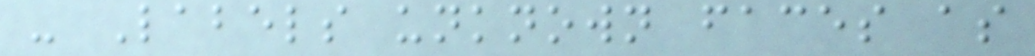- Labels unknown faces as
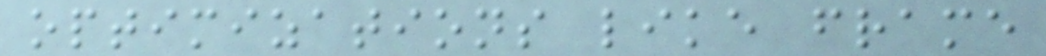optimizations like frame
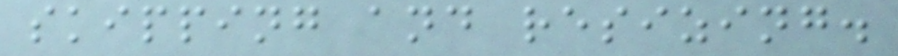skipping and resizing.
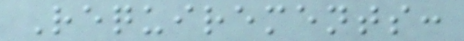Requirements:
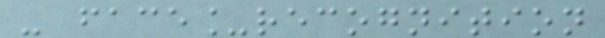- face_recognition
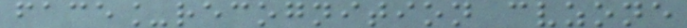face_recognition cvzone
